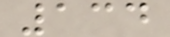134
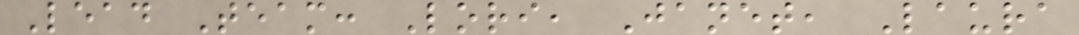Lead Team: Lori, Janet, Laura
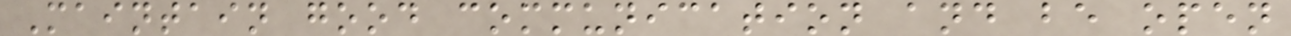Maintain good communication and be open
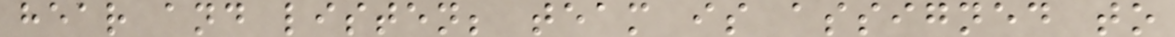hear and listen; team is assigned to
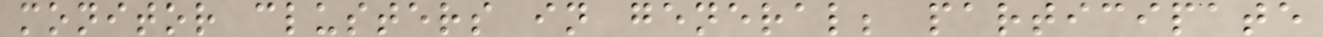monitor clusters in general; participate
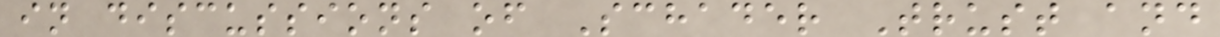in discussions of Schader Trust and
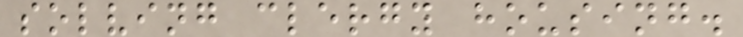solving clergy housing.
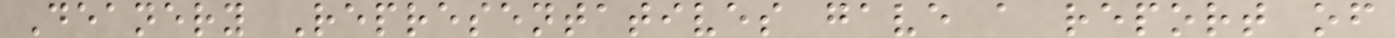Deanery Representatives gave a report of
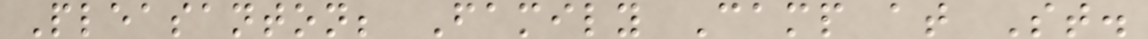Pleasanton; Family Camp at St.
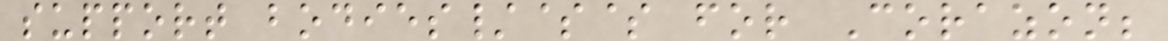support bodies/$$ for Corazon;
